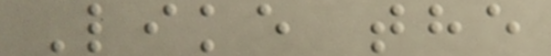Like the
